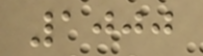1000
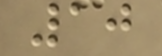10
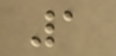1
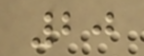20
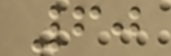60
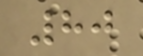80
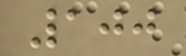100
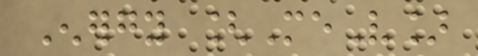Energy [MeV]
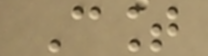Count
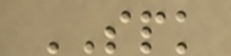SPK
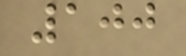100
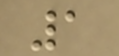1
